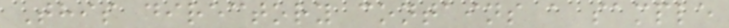This directory contains a sample
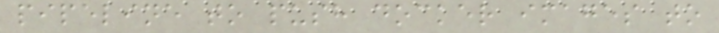pipeline to push docker images to
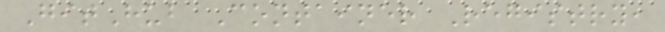GitHub Container Registry,
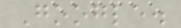Google.
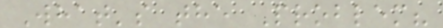What's the Problem?
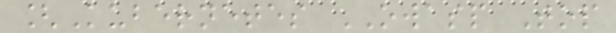[Kubernetes OWASP Top
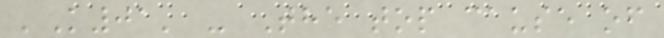'K01' - The top cause of
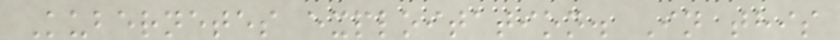Kubernetes exploitation. In this
